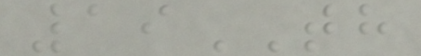19TH
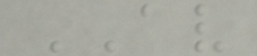AV
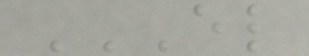EL
